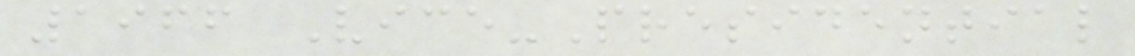1966 Vice-Presidential
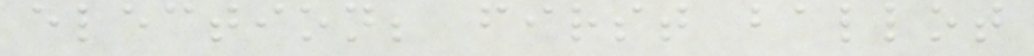election; first ballot
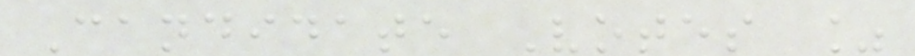Candidate Votes %
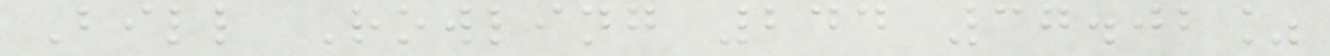Bill Rowling 244 37.02%
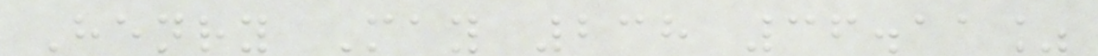Henry May 238 36.11%
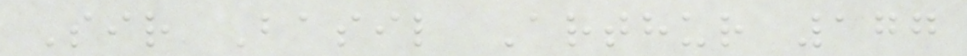Sir Basil Arthur 177
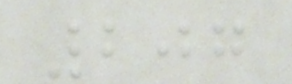207
